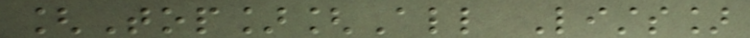[Top][All Lists]
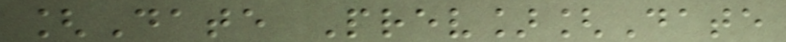[Date Prev][Date
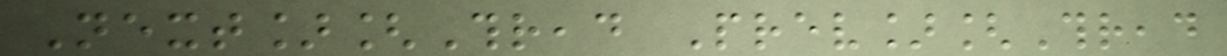Next][Thread Prev][Thread
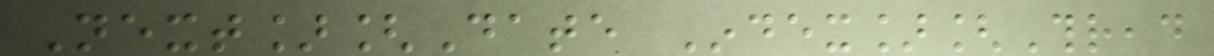Next][Date Index][Thread
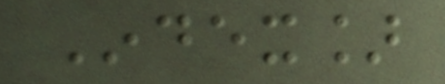Index]
